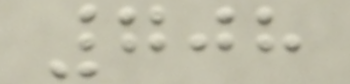708
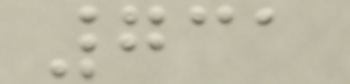731
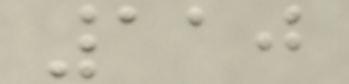110
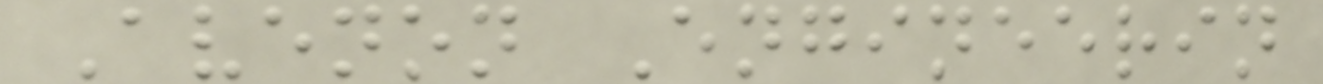Avenon Engineerin
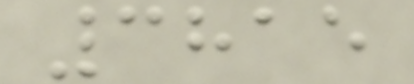3815
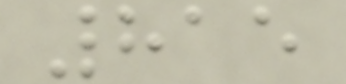815
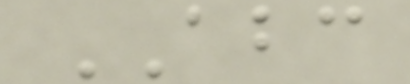ABC
